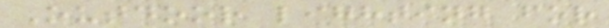Outdoor lighting for
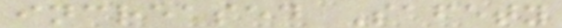increased Safety
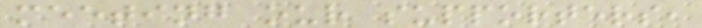meeting our supporters,
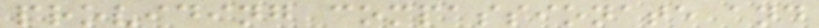providing compassionate and
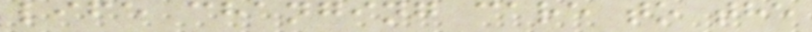life changing care to the
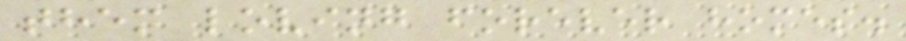them loving forever homes.
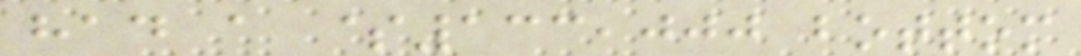had a $133,000 bottom
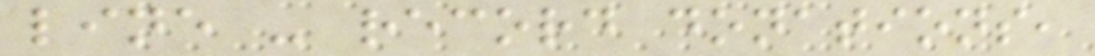line - record donations,
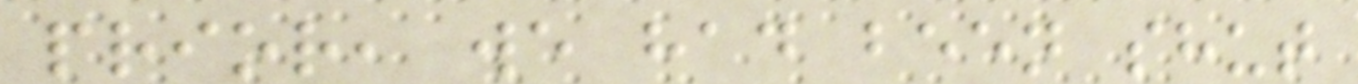prior, we had been shut
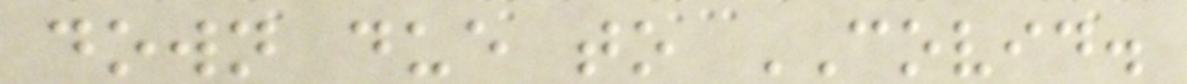down due to COVID.
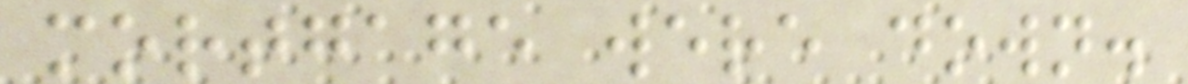mortgage were down.
